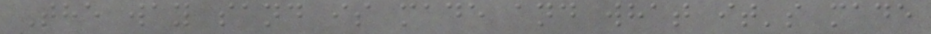The way sand is made and what it's made
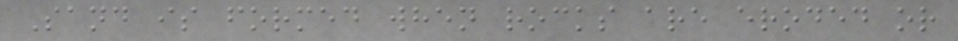Sand is formed when rocks are eroded or
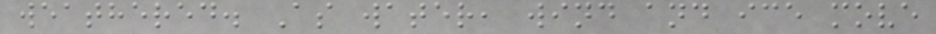weathered. As water, wind and ice move
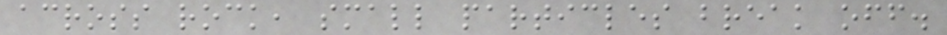across rock, small particles break off.
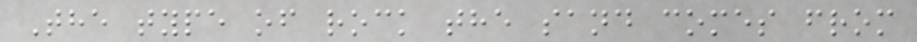The type of rock the sand comes from
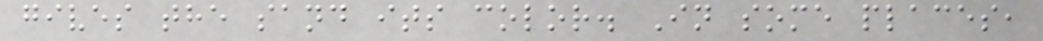gives the sand its color. In some places,
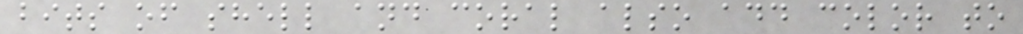bits of shell and coral also add color to
